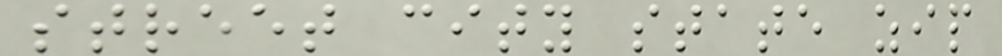street city state zip
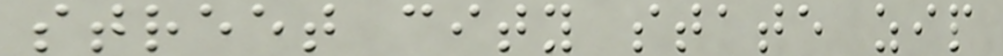street city state zip
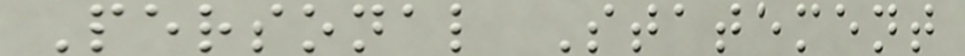Personal Statement
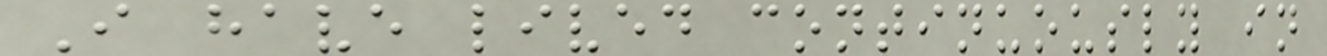I have lived continuously in
